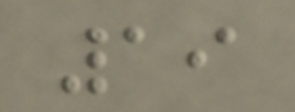19
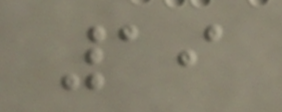19
